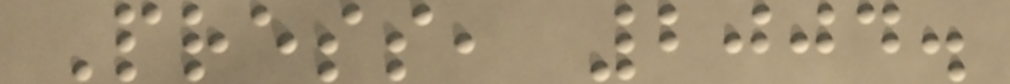Press, 2004.
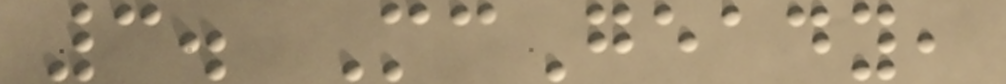3. McGeady,
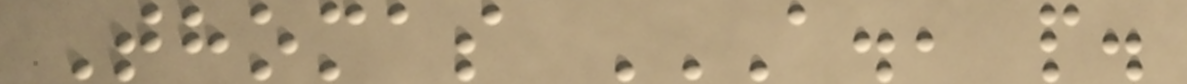Thomas A., P.
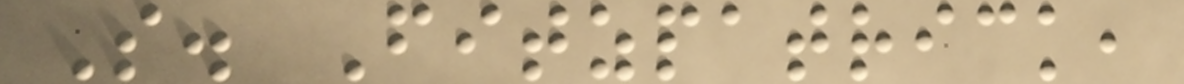S. Fitzpatrick,
